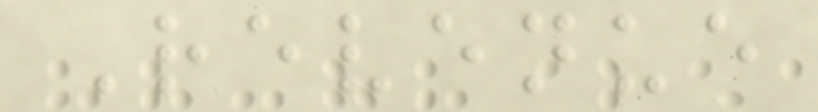Revenue
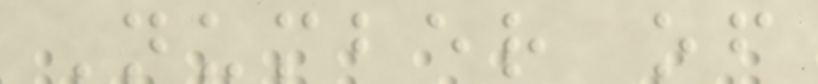Number of
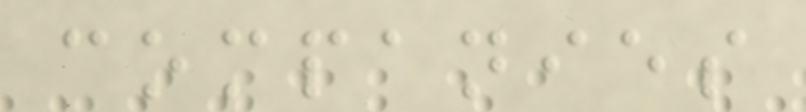companies
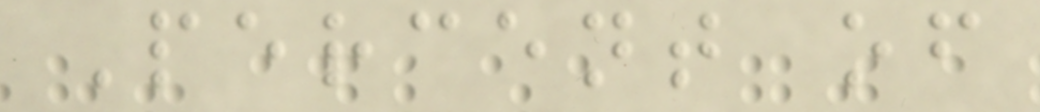Percent of
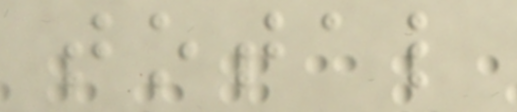total
